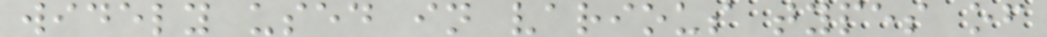widely used in various types of
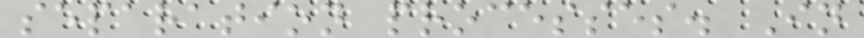separation processes. In
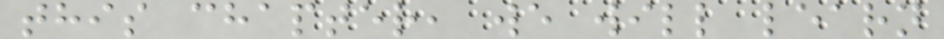this chapter, we will learn
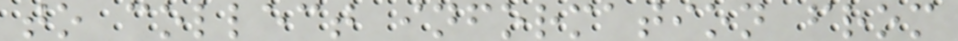to collect information from
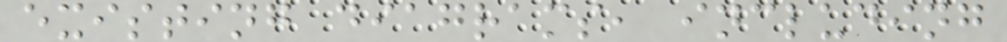existing diagrams, including
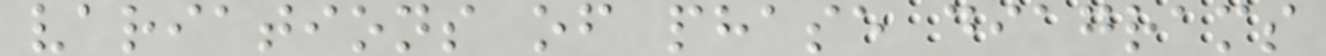variations of phase diagrams
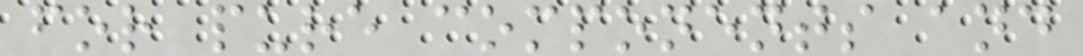for pure components and
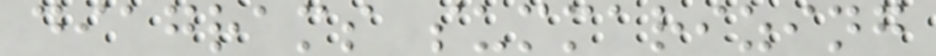diagrams summarizing
